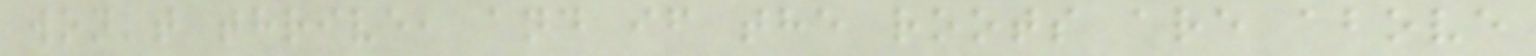won't thrive, and if the roots are above
